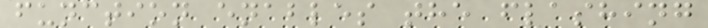function enables the flashing
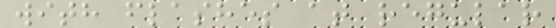with flashes at regular
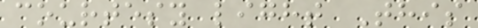courtesy light This
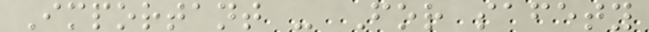Important - For safety
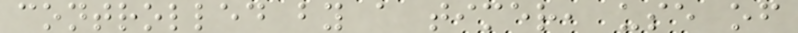controlled by a timer, use of
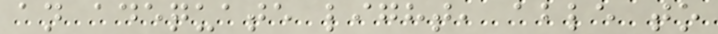an adequate light, able to
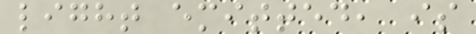light emitted, is
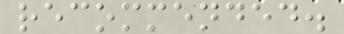recommended.
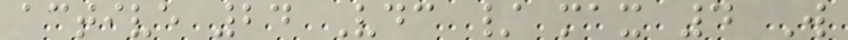active 24 Vdc / max 4 W
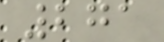271
